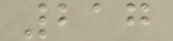217
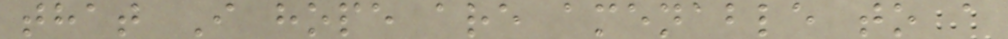that I hope are amenable to a
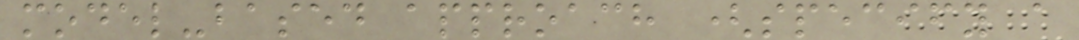model-based approach (specify a
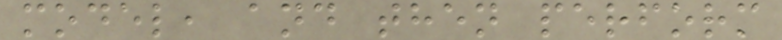model, and then perform
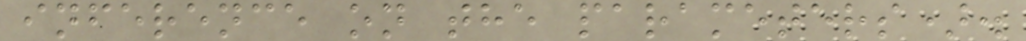inference on the parameters).
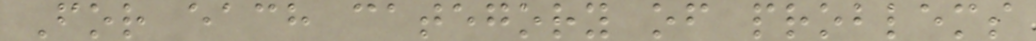For each category of problems
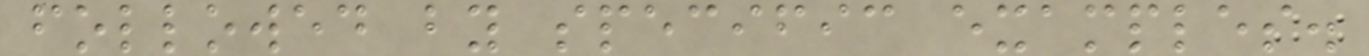followed by specific examples.
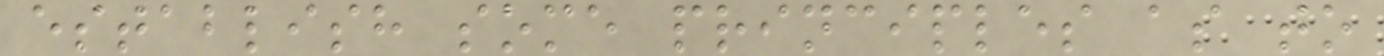establish some principles as to
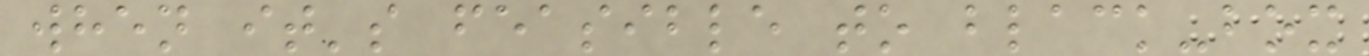when it's feasible to black-box
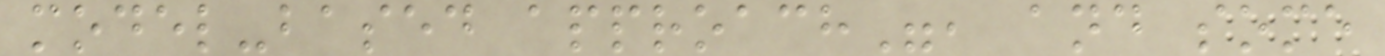model-based approach", and some
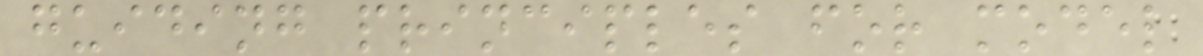guiding principles for model
